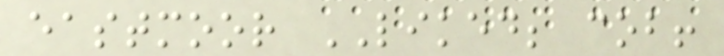eastmoor LIKED; cob!
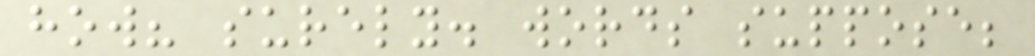how? surely. words suppose;
